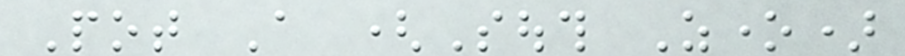Pot A (South Zone)
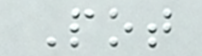Pot
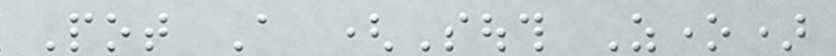Pot A (South Zone)
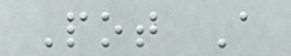Pot A
